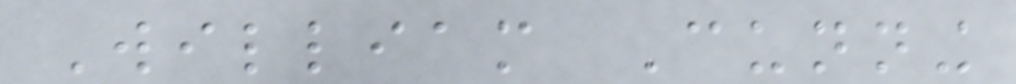William Cunning
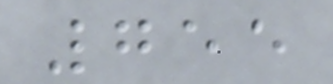755
